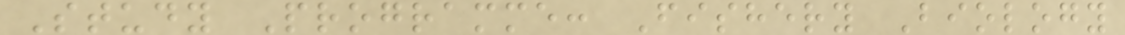Study Programme: Fishery Biology
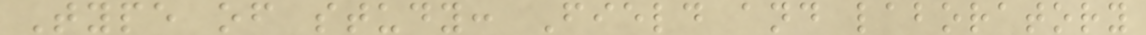Type of study: Field and laboratory
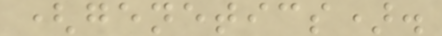(genetics).
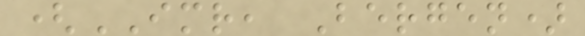(IMR, Bergen)
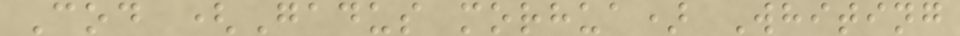Cod (Gadus morhua) Whiting
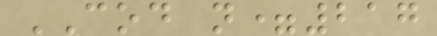COD n=217
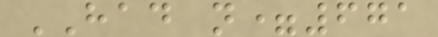HAD n=671
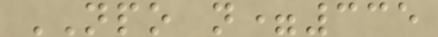NPO n=335
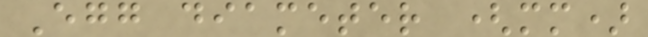Egg diameter (mm)
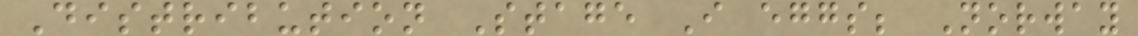Distribution Stage I eggs; Norway
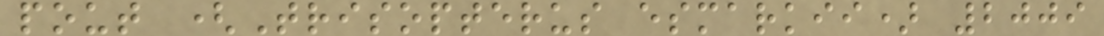pout (Trisopterus esmarkii) 2009
